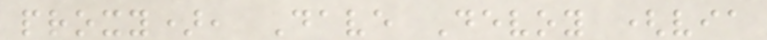proxy), Dave Devoy (via
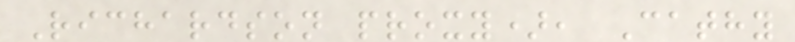Richardson proxy), Cathy
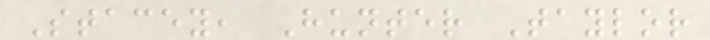Stacey, Hunter Taylor
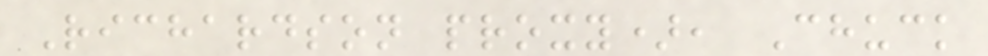Richardson proxy), Chuck
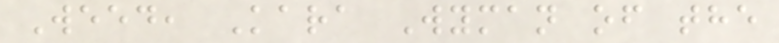Weed, Kara Wyman of the
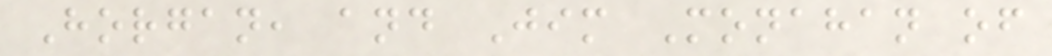Horgan, and Jim Monahan of
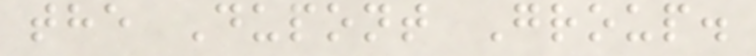the Dupont Group.
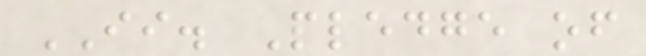II. Pledge of
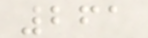261
